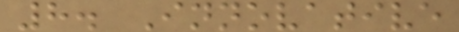8. Innovative
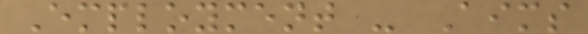Employment - Aims
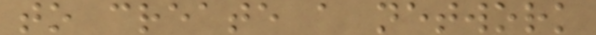to create a network
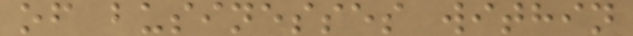of businesses within
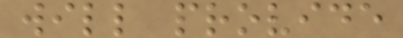will provide
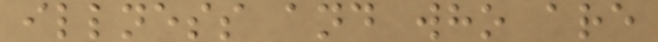illness and who are
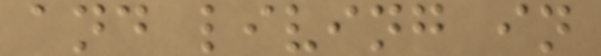and living in
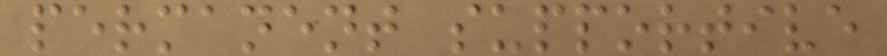permanent supportive
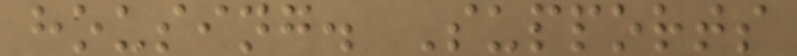housing. Supports
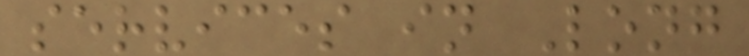services in Long
